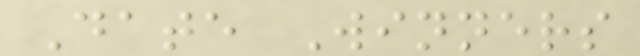Date Winners
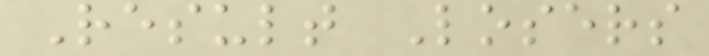Result Losers
